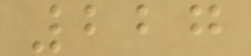227
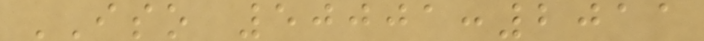ISO 50001:2011
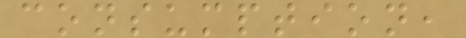consumption,
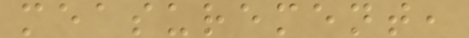measurement,
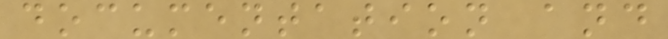documentation and
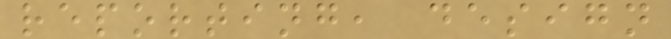reporting, design
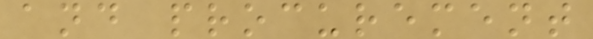and procurement
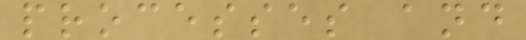processes and
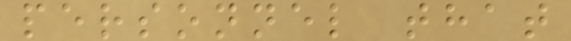personnel that
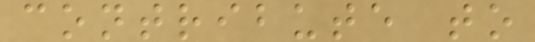contribute to
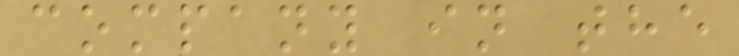company in the
